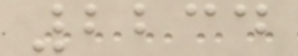2234
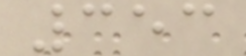353
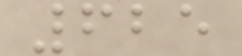625
